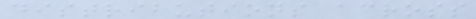distributions across
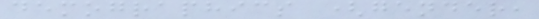demographics (gender,
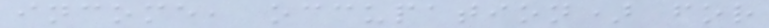income, occupation) for
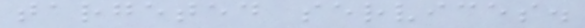targeted services.
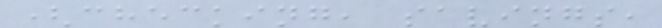(checking, savings,
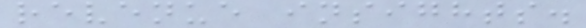revenue insights.
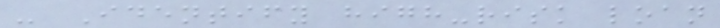- Identify high-risk loan
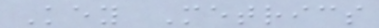Key Metrics
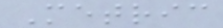Metric
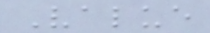Value
